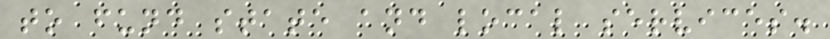to fund state and local services.
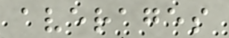averages
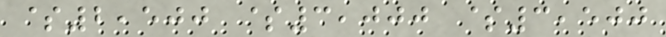$2,500 $3,000 $3,500
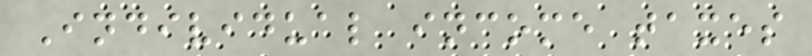Individual income taxes
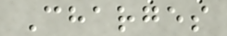Charges
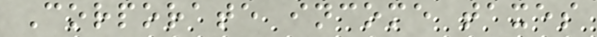Corporate income taxes
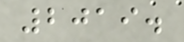2019.
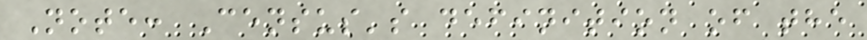Note: Census's definition of the
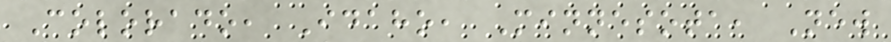Colorado, Idaho, Minnesota, New
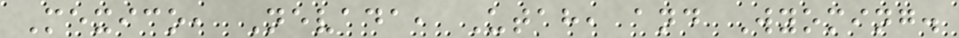Mexico, Nevada, Utah, and Wyoming.
